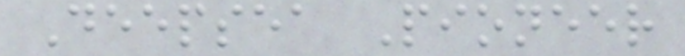Deepsea Pioneer
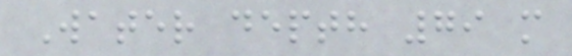Water depth 79 m
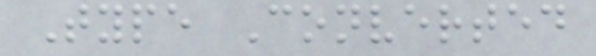Type Converted
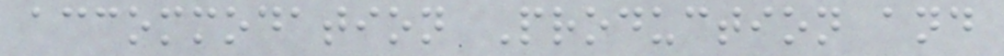accommodation Production and
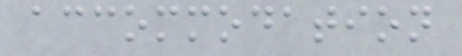accommodation
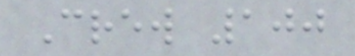Crew 100
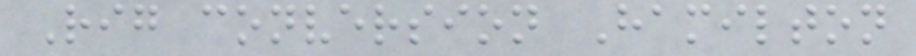Rig conversion Hamilton
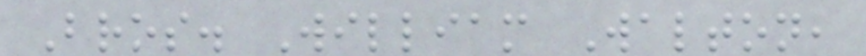Bros. William Walton,
